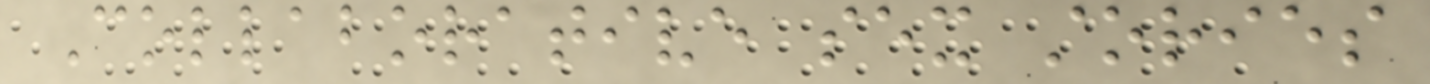Collaborative sex stories
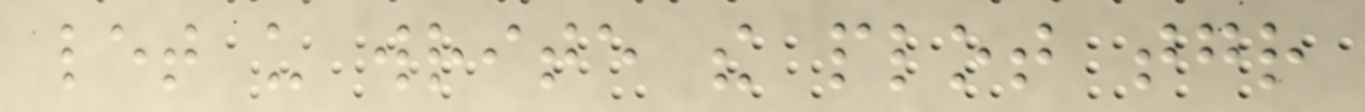let us write the plot together
